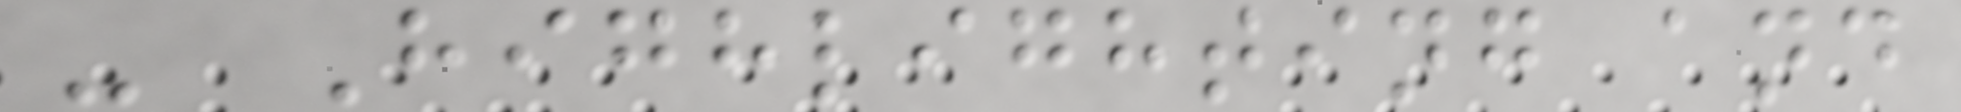- Highlighting and
